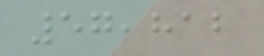57,812
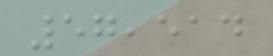57,514
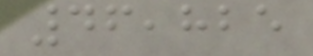46,825
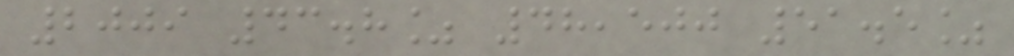2009 43.8% 48,500 51.5%
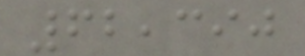62,390
